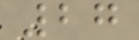27
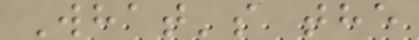What's the
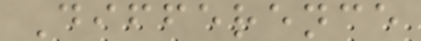Difference
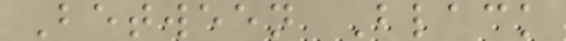Between Black
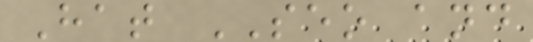Hat SEO and
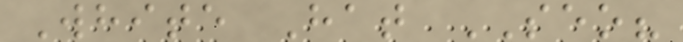White Hat SEO?
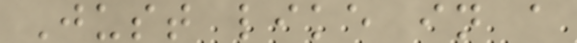Just like in a
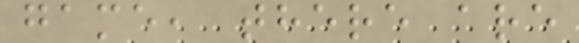game, there are
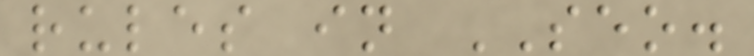rules in SEO.
